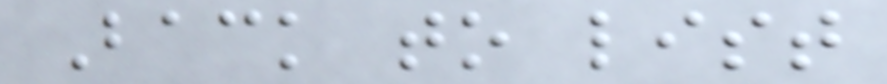Back to list
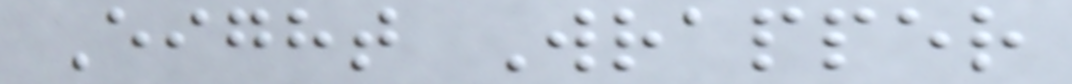Eight Wrapper
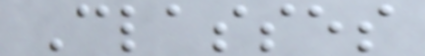Classes
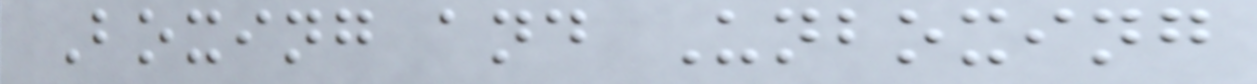Boxing and Unboxing
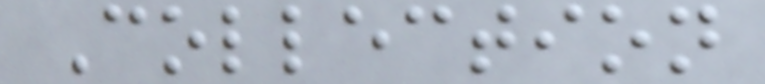Collection
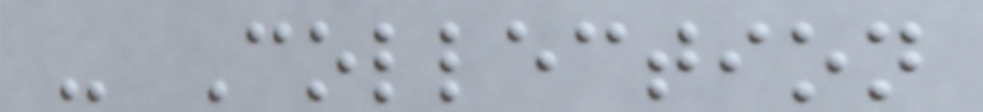- Collection
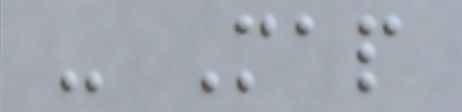- Map
